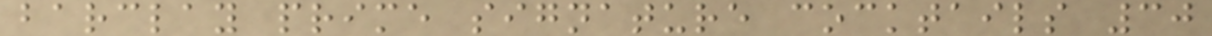barclay prime signature cocktails 30
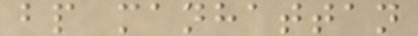bp manhattan
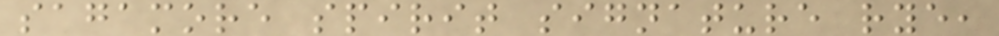sagamore spirit signature rye,
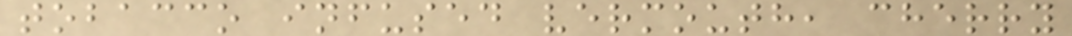tobacco infused vermouth, cherry
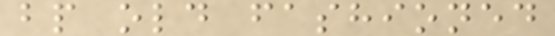bp old fashioned
